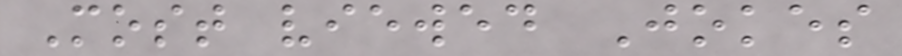Most viewed Jokes
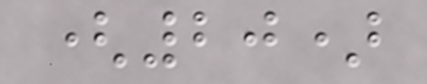(20)
